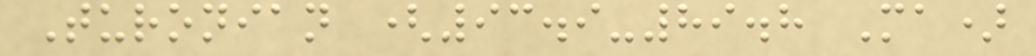Turonian (93.9-89.8 Ma)
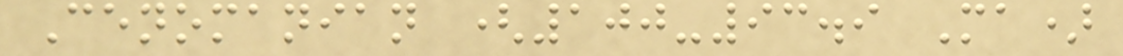Cenomanian (100-93.9 Ma)
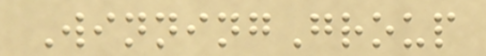WinningGroup
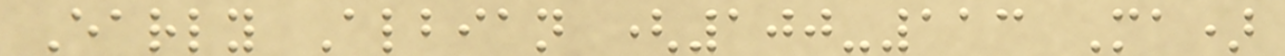Early Albian (100-113 Ma)
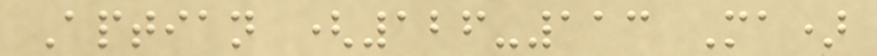Aptian (126-113 Ma)
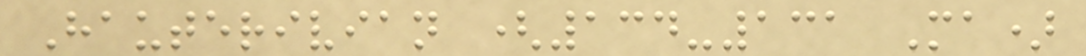Hauterivian (134-131 Ma)
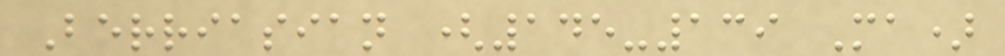Berriasian (145-139 Ma)
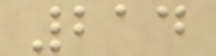214
